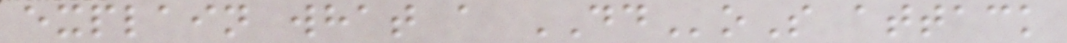explain what a DDoS attack
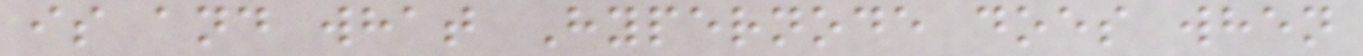is and what Hypernode does when
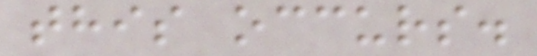this occurs.
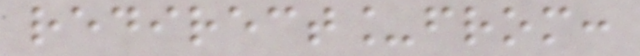redirect_from:
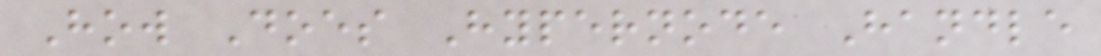How Does Hypernode Handle
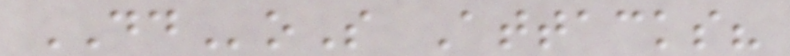DDoS Attacks?
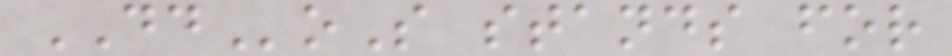DDoS stands for
